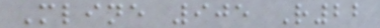Mline 905 R22
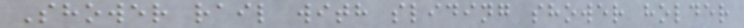Shower rail with sliding shower holder
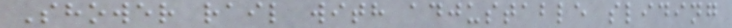Shower rail with adjustable sliding
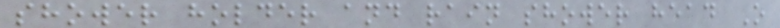shower holder and rain shower head O
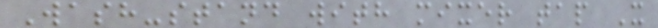Wash-stand with mixer tap X
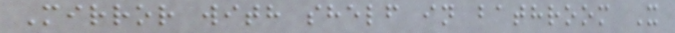Mirror with shelf in bathroom X
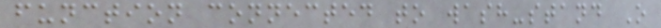function connected to wash-stand O
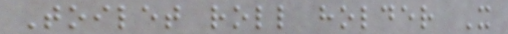Toilet roll holder X
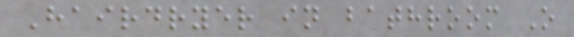Hairdryer in bathroom O
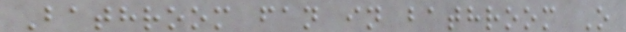Bathroom fan in bathroom O
